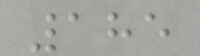185
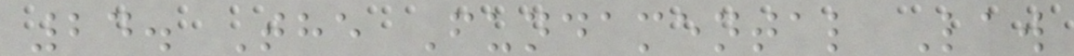24. The Fundamental Law
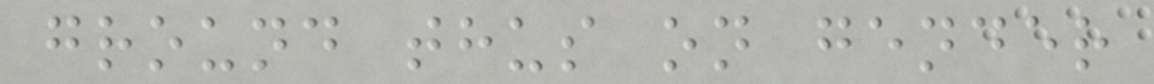ground thus on gender
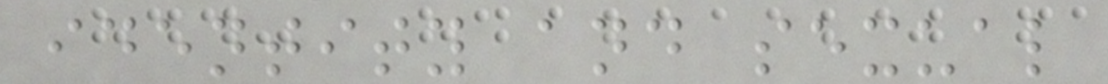identity and sexual
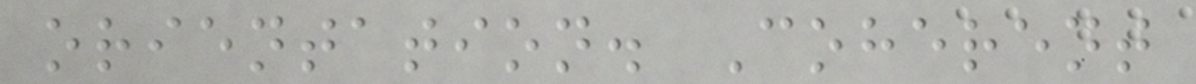orientation. Coherent
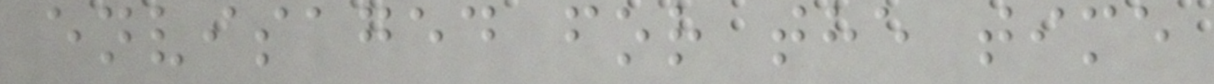envisaged for the time
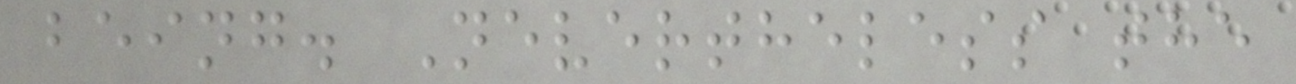being. Nevertheless the
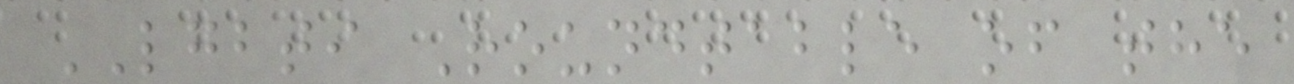LGBTI Roundtable of the
